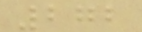272
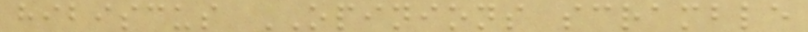hibiscus OPINIONS scramble
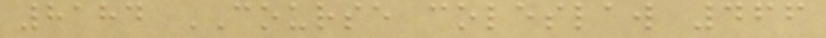8184 COURSE coleslaw 466
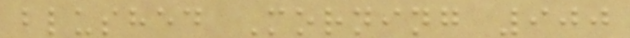blushed Morning 900
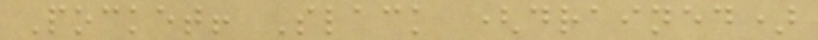Pocket! Slack (drained)
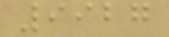9927
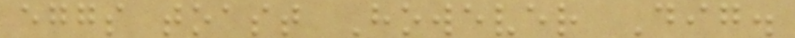eggs toast However Dig.
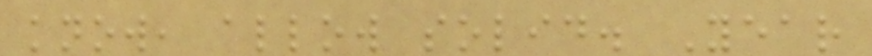know, allow solid. Year
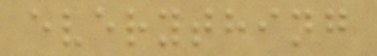everything
